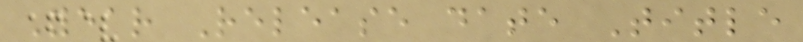Year Release date Title
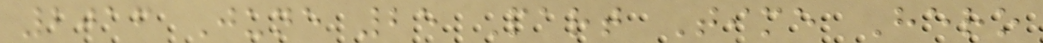2016 June 25 Part Time Hero
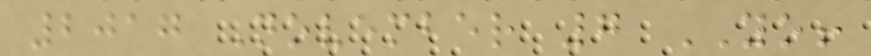2017 November 7 YO!
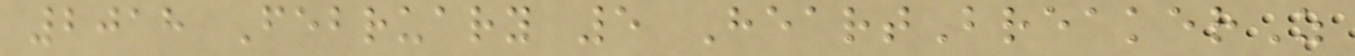2018 February 5 HeartBreakerZ
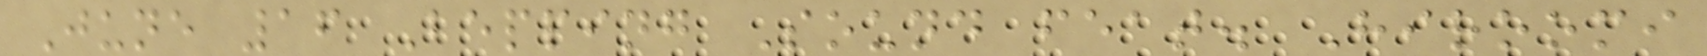June 16 Bepping Sound feat. Hiroomi
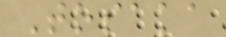Tosaka
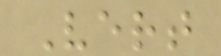Vert
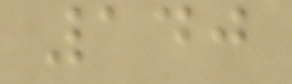140
